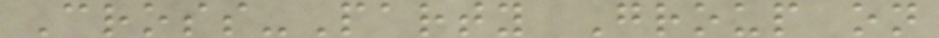Cross-Party Group on
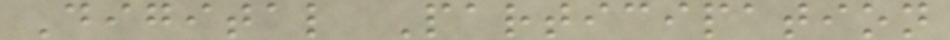Digital Participation
